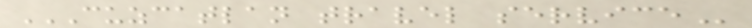CUZCATLAN TRAVEL SERVICE
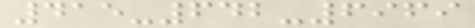415-642-6969
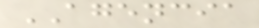AGENCIA
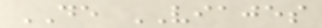DE VIAJES
